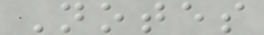Notes
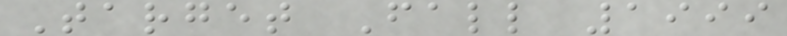Target Fall 1999
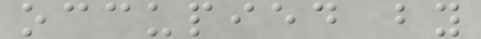occupied by
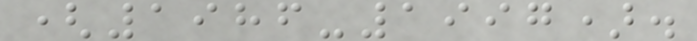(1986-1997).
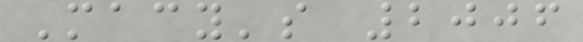Macy's 2006
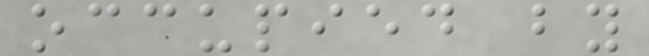occupied by
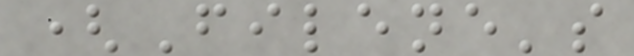(Filene's
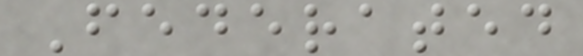Federated
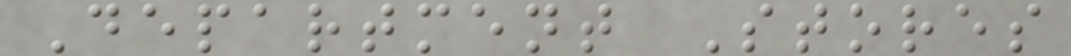Department Stores
